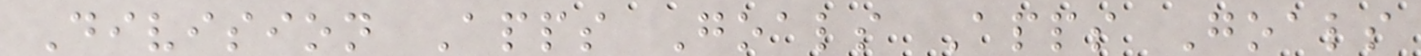Division Apps Goals Apps Goals
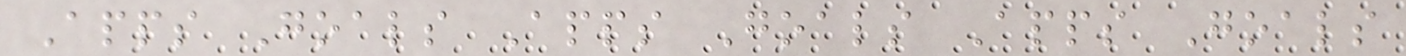Apps Goals Apps Goals Apps Goals
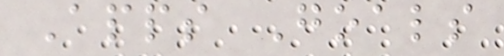Apps Goals
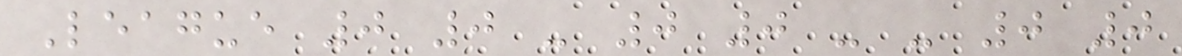League 0 0 - 0 0 - - 0 0
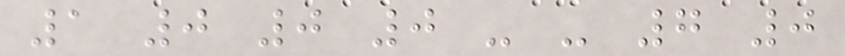1 0 0 0 - - 7 0
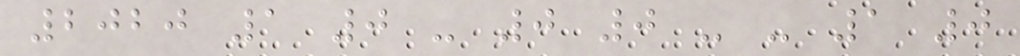2020 1 0 - 0 0 - - 1 0
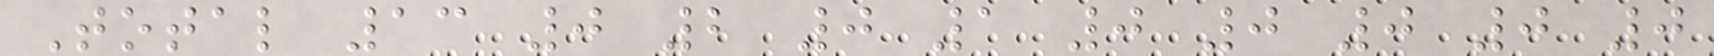Total 13 0 2 0 1 0 0 0 0 0
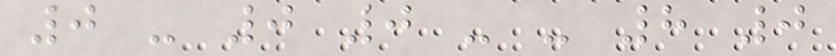0 - 0 0 - - 8 0
